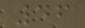46
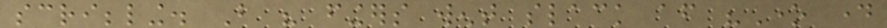scribbling. But his fingers went slack after "One day
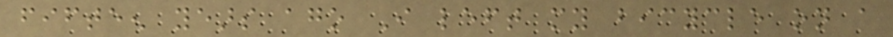fifteen years ago I left my bicycle on a
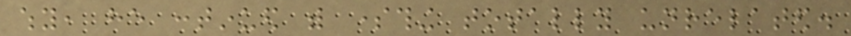why, he continued with something totally unrelated.
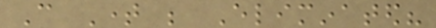Can Time be Eliminated?
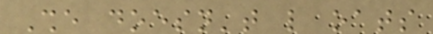She doesn't like oats
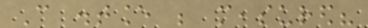Can distance be measured?
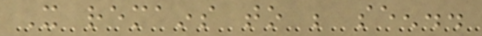It remains to be seen..
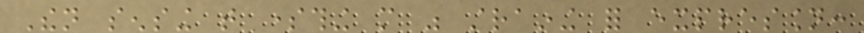Then sensing that something more was straining for expression:
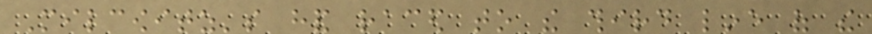Milcowitz's hand raced to the third line of the
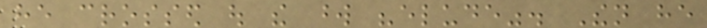he crossed out the word "elude". Then he
